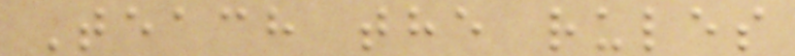Teach the rules
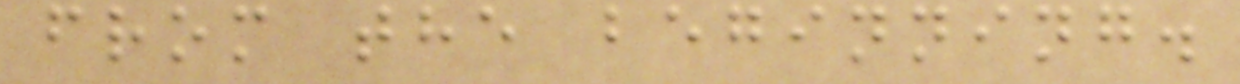from the beginning.
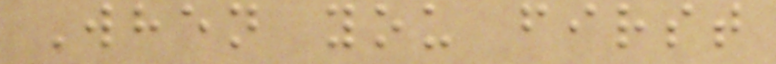When you first
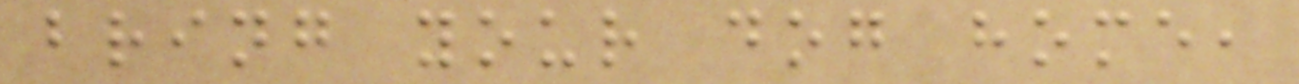bring your dog home,
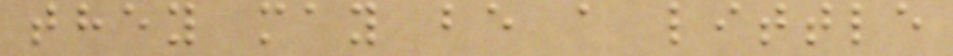they may be a little
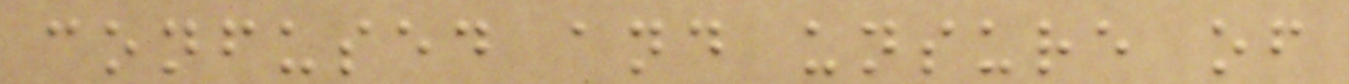confused and unsure of
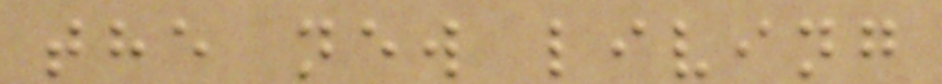the new living
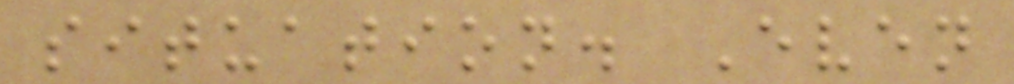situation. Even
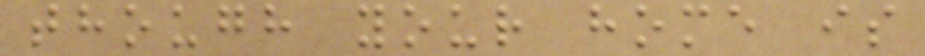though your home is
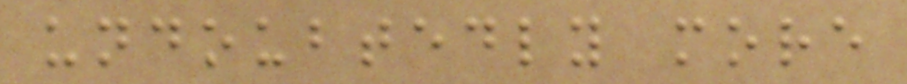undoubtedly more
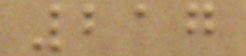217
